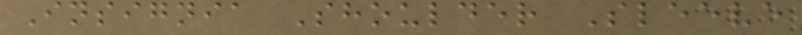Insignia Shoulder Sleeve
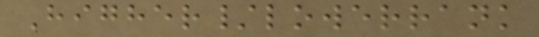Higher/lowerrank
